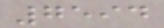7594
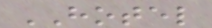HOTEL
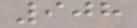908
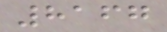8167
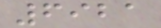6921
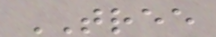TREE
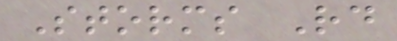Storms Rd
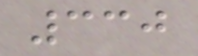330
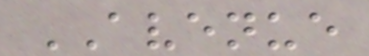AVENUE
